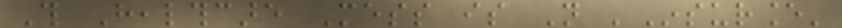This Healthcare Mess is Not 'Insurance'
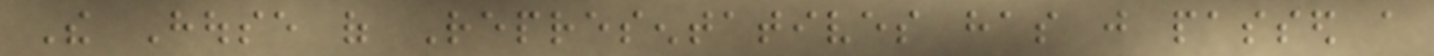The House of Representatives has just passed a
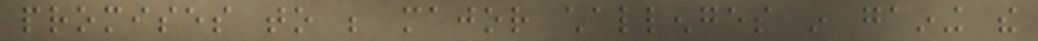promises to be major challenges in gaining the
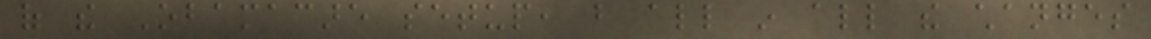of the Obamacare setup, but all in all the changes
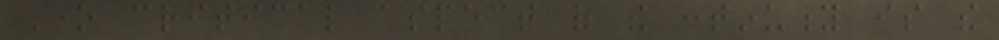One critical aspect of the continuity is the
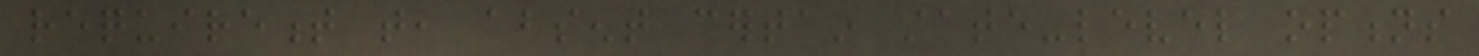requirement that, absent certain state-level options
